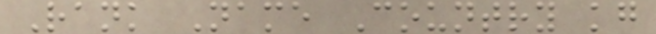Rank Name Country kg
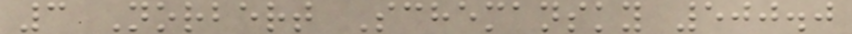3 Norbert Schemansky 500.0
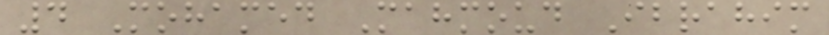4 Mohamed Mahmoud Ibrahim
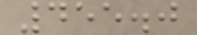455.0
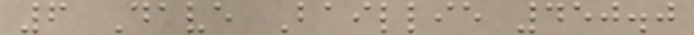6 Dave Baillie 450.0
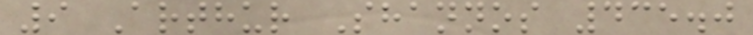9 Arthur Shannos 435.0
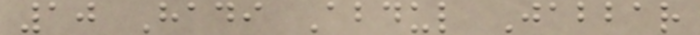10 Hadi Abdul Jabbar
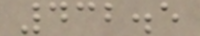432.5
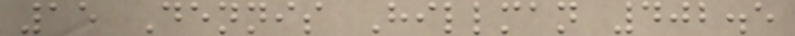15 Dennis Hillman 402.5
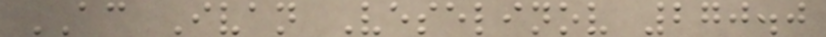AC Ivan Veselinov 270.0
